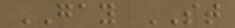GAY ST
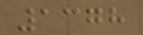1378
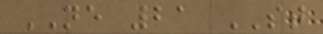NE 21 ST
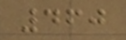460
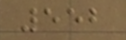552
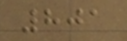801
